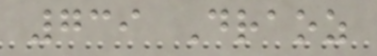739 Draoz
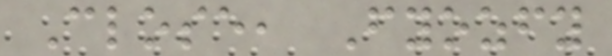Close, Fyozfy
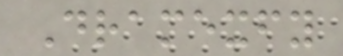Dramexfy
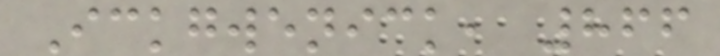Ickgwenick, 866
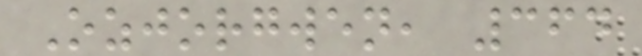Ozjorgwen, 364
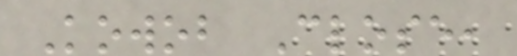Kowob Close,
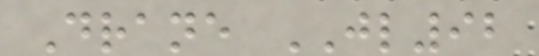Drane JL92
